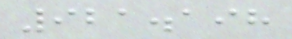921.198
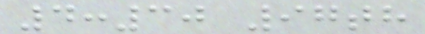4:30 97th
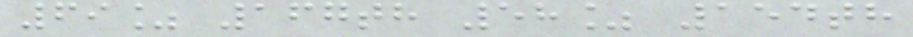69% 167th 58% 154th
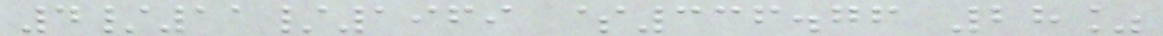4/11/1969 $336.76 28%
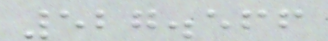527.566
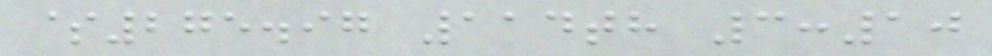$275.97 114th 3:10
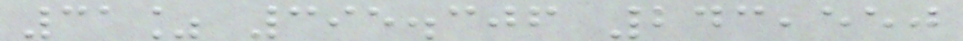31% 395.306 243,550
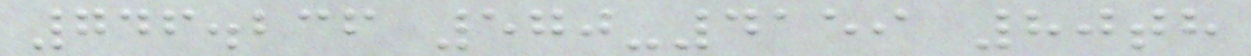746.236 570-4159 80th
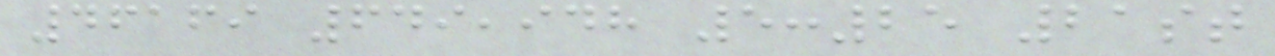46169 649,948 5:25 21st
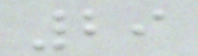29
